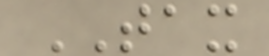TAX
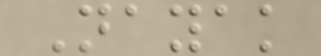Nayak
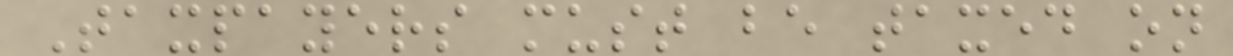Taxpayers must be taxed on
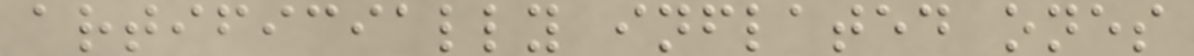artificially inflated ones
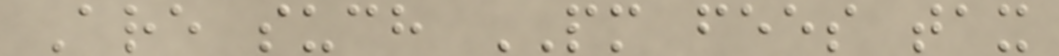Are such PM fees tax
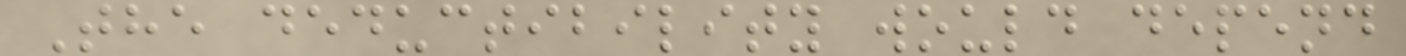The deductibility would depend
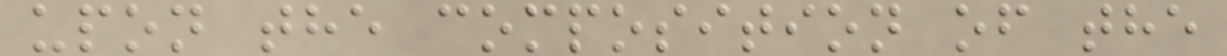upon the composition of the
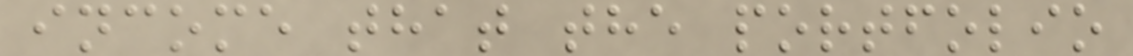income that the portfolio
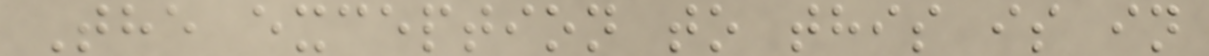The exception to this is in
